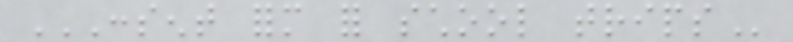CONSENT FORM FOR SCHOOL TRIPS
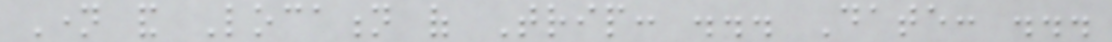Name and Location of Trip: ... Date: ...
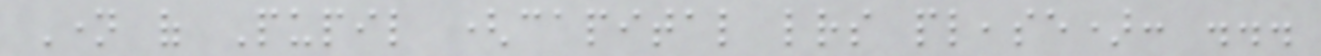Name of Pupil (capital letters please): ...
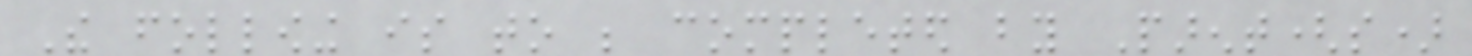The following is to be completed by Parent(s)
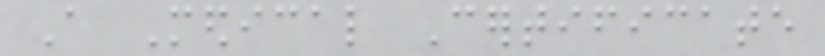A Medical Certificate
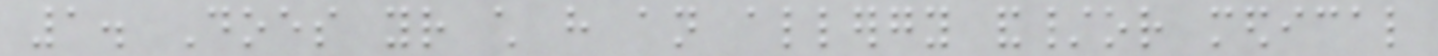1. Does your child have an allergy and/or medical
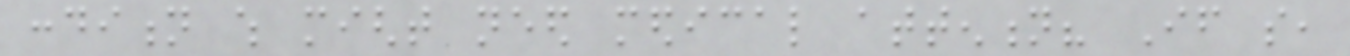condition which might need medical attention? If so,
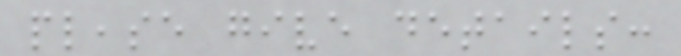please give details:
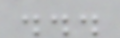...
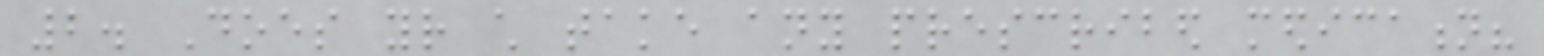2. Does your child take any prescribed medication?
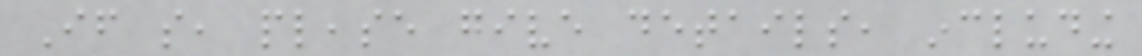If so, please give details, including
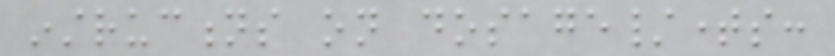instructions on dosage/times:
